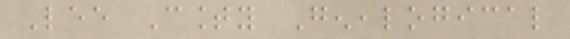Lee County Genealogical
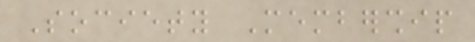Society Membership
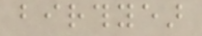birthyear
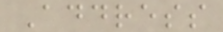Address
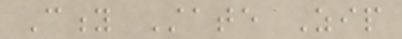City State Zip
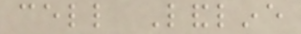cell Landline
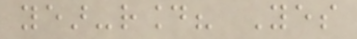year-round? Yes
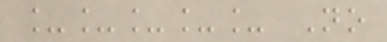_____ No
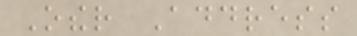Other Address
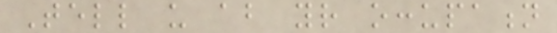Tell us about your occupation
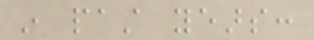in past years:
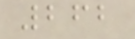262
